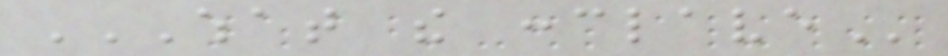WHAT THE CONCLAVE
